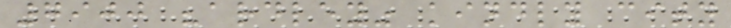7900 "ardley" kindly city
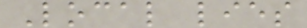Local lies
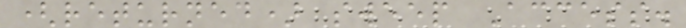(returned) sweep Access.
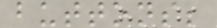buttons;
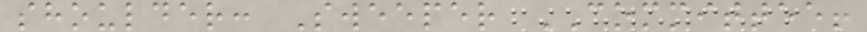shoulder: Sweeper COMMITTEE!
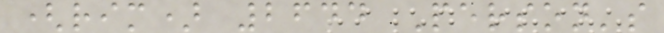(rim) 2644 Person's
